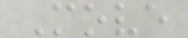Move
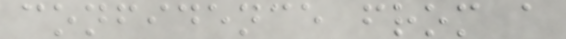confidence from a
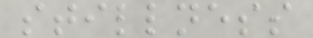stillness
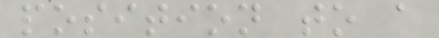position to a
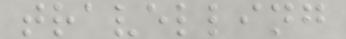travelling
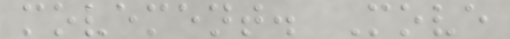movement. Move
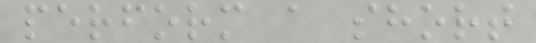perform a short
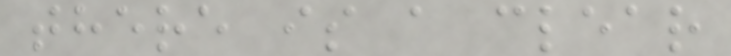there is a clear
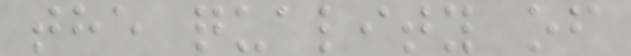the quality of
